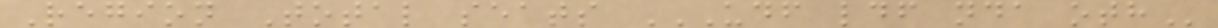Region Total seats UDF LDF NDA OTH
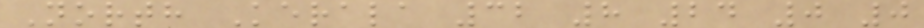North Kerala 32 8 24 0 0
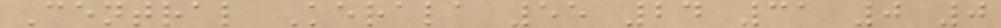Central Kerala 55 24 31 0 0
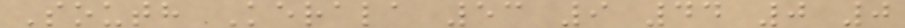South Kerala 53 9 44 0 0
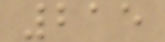215
